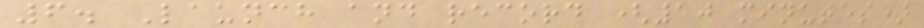6. Launch and record (10 minutes)
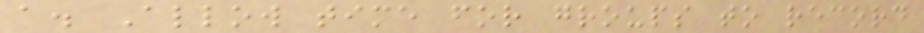a. Allow time for groups to record
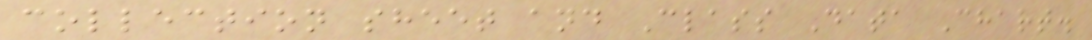collection sheet and Class Data Chart.
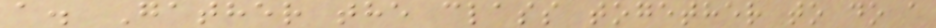a. Gather the class together to do a
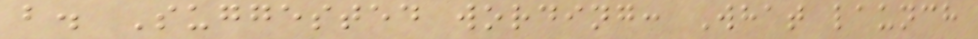b. Suggested wording: What launch
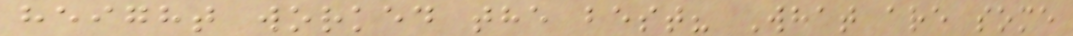height worked the best? What are some
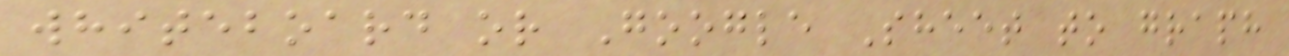whiteboard or Google Sheet to graph
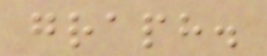graph.
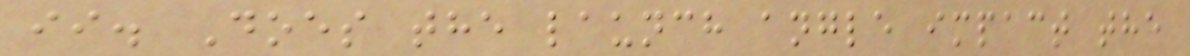ii. Does the launch angle impact the
